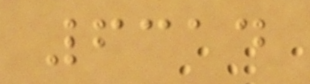6314
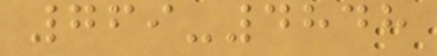769-4848
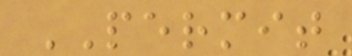PERMIT
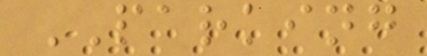PARKING
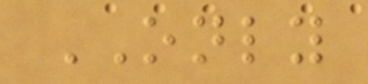ONLY
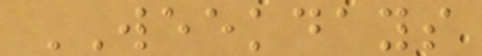WEEKDAYS
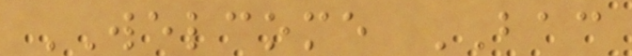WELCOME BAC
